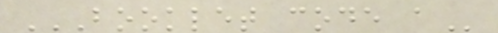BOOKLET CODE A
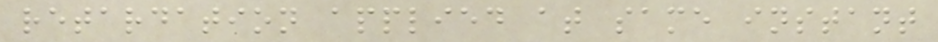retardation applied at same instant
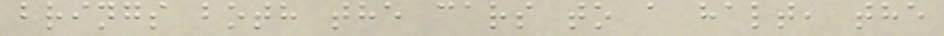brings both the cars to a halt, the
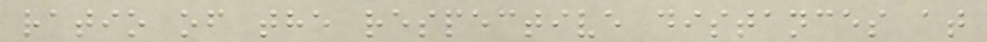ratio of the respective distances at
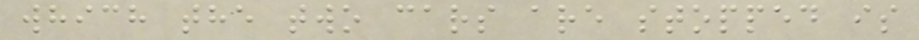which the two cars are stopped is
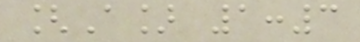[A] 1:3
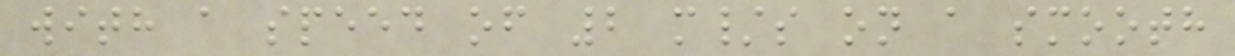with a speed of 2 m/s on a smooth
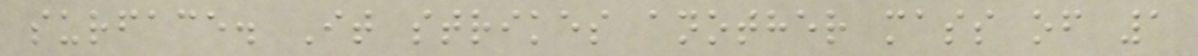surface. It strikes another mass of 1
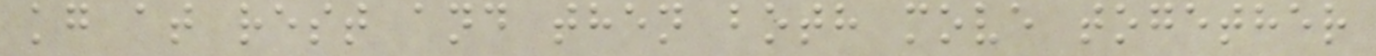kg at rest and then both move together
